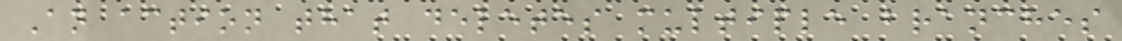An action that deletes multiple branches
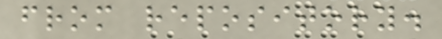from repository.
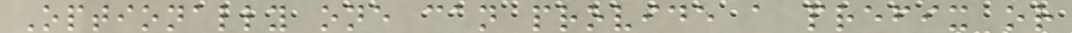Optionally one can provide a prefix or
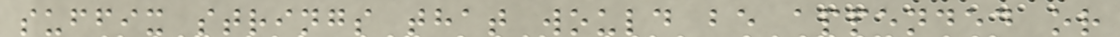suffix strings that would be appended or
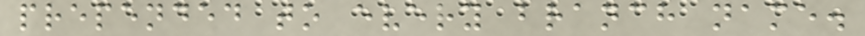prepended to every branch name.
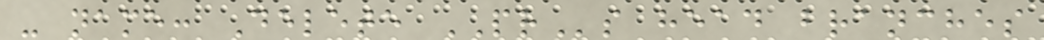- name: Delete PRs head branches
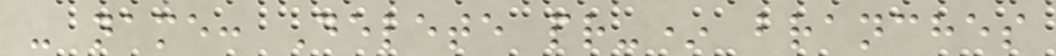- name: Delete pr-* branches
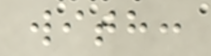with:
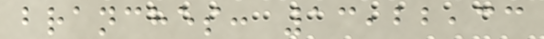branches: 13,22,33
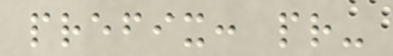prefix: pr-
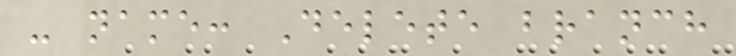- name: Delete branch
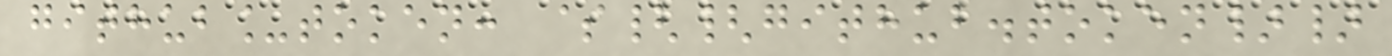github_token: ${{github.token}}
